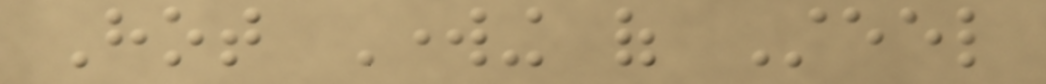Hot Working of Steel
